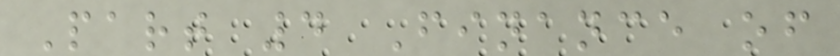Part 4 Finance of
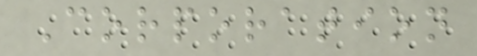Corporation
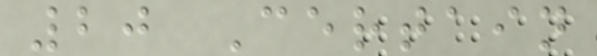20 Certain
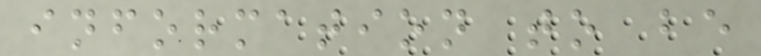information to be
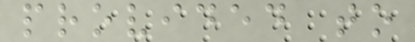provided to
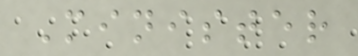Minister
